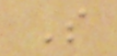S
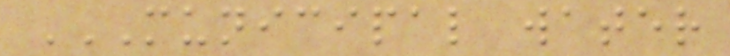MUNICIPAL WATER
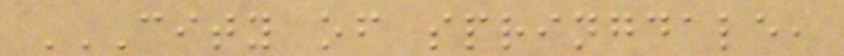CITY OF SPRINGDALE,
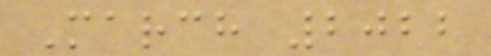March 2022
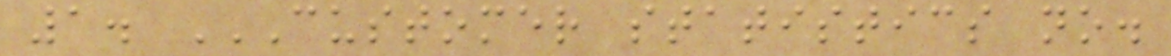1. CUSTOMER STATISTICS NO.
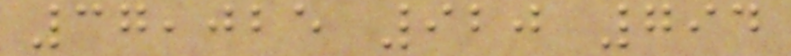37,025 920 794
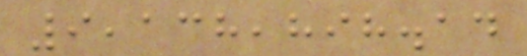9,138,898.14
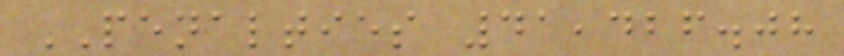PENALTIES 41,426.08
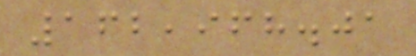162,968.01
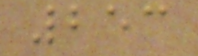253
